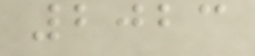2023
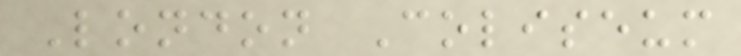London Coliseum
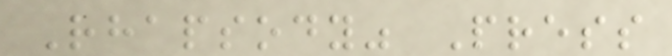Rhapsody" Press
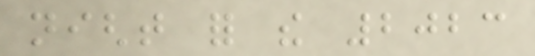night for the 2023
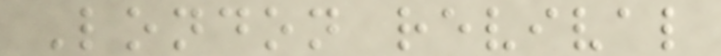London revival
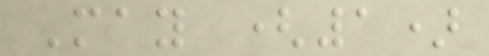May (1)
